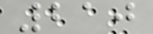210
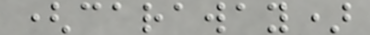(caraway)
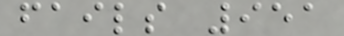fails 951
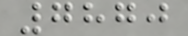7870
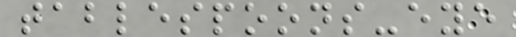tablespoons-eye
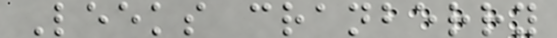Leeks cranberry
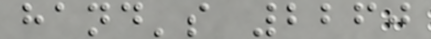hand's 2260
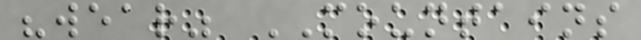"wear" MOUNTAINS
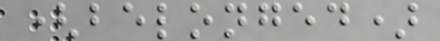(belonged)
